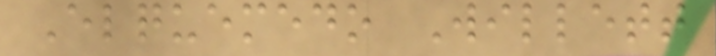Elquemedo Willett
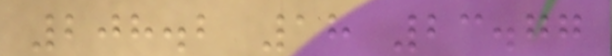208.2 18 23.77
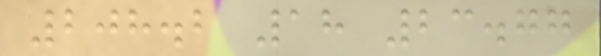208.2 18 23.77
